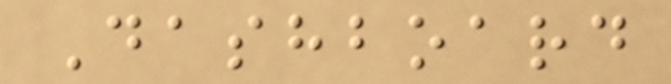Dashboard
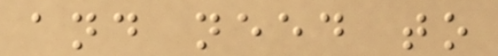and need to
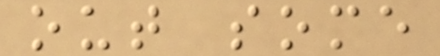out some
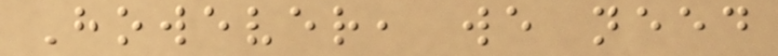However, we need
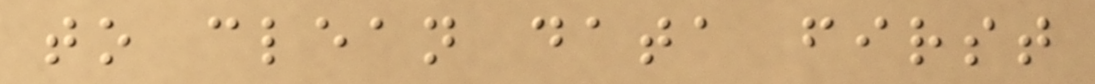to clean data first
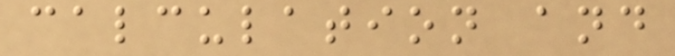calculation and
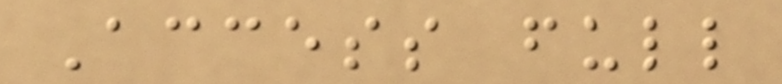Access full
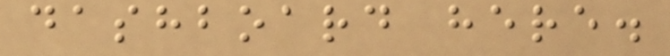dashboard here.
